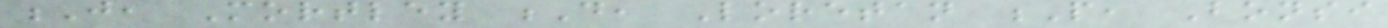J, Mortley D, Loretan P, Bonsi
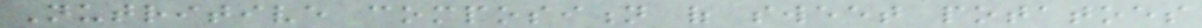Nutritive composition of sweet potatoes
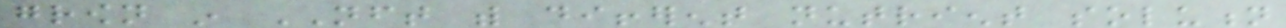grown in NFT with different nutrient solution
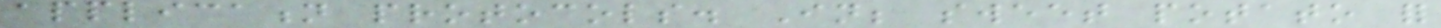application protocols. In; sweet potato for
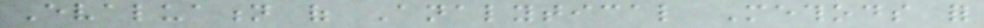Evaluation of Analytical Methods for
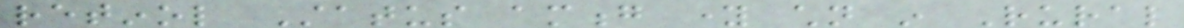retinol Status among young children in Rural
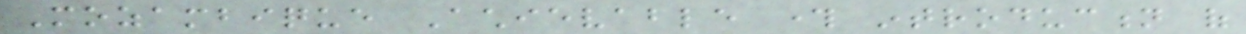Mozambique Achievable through introduction of
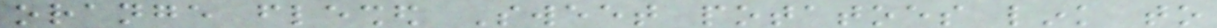orange fleshed Sweet potatoes link to
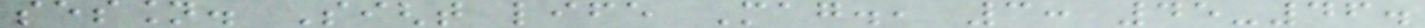session. Sight life Mag., 3: 45-46.
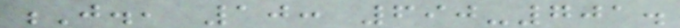J., 10: 690-701.
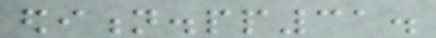edition.pp31.
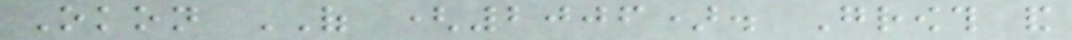Okon OF (2006). Growth and
